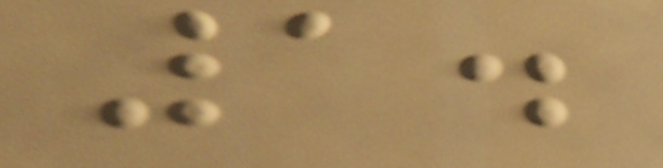1.
